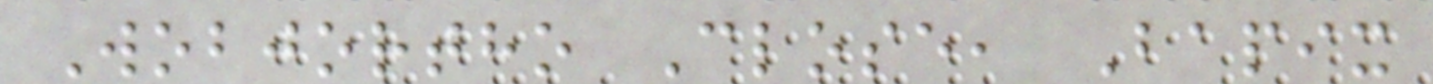Wobjortho Close, Bapix
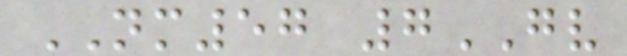NM57 7GV
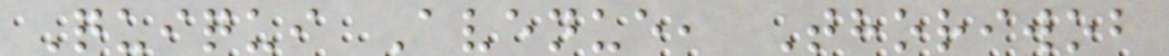Quiqui Avenue, Thoriwob
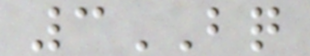3BQ
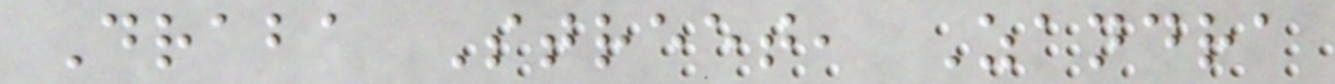Draba Street, Zandra
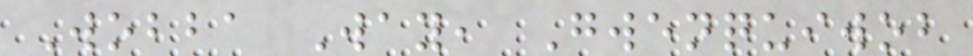Wobba Way, Gwenquiwob
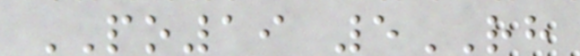PO19 5RH
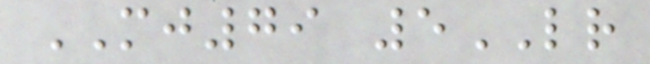MJ79 5LR
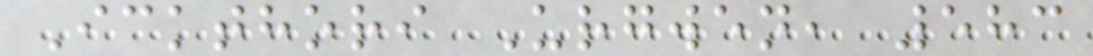Ickthori Urgwen, 583
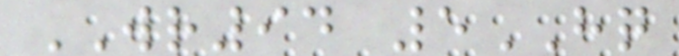WR94 5HQ
